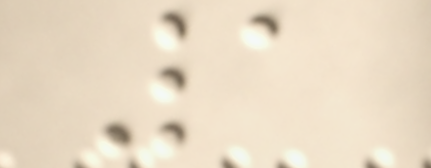1
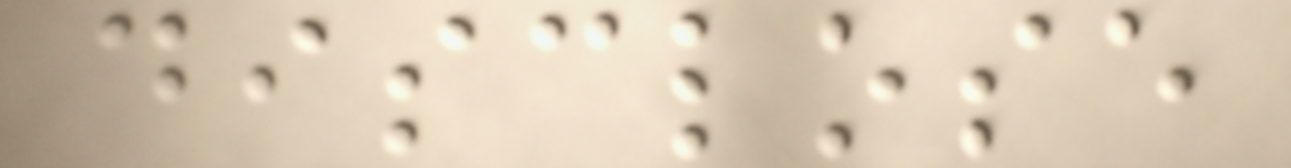disclose
